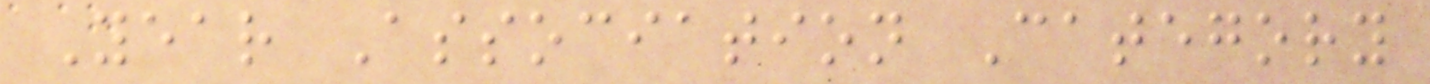Year Association Category
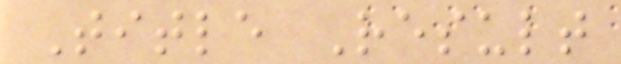Title Result
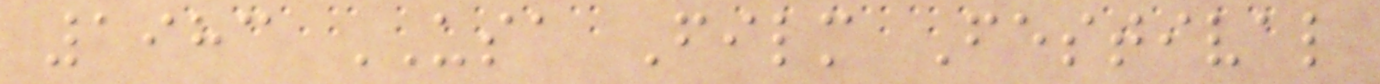1983 USA Film Festival
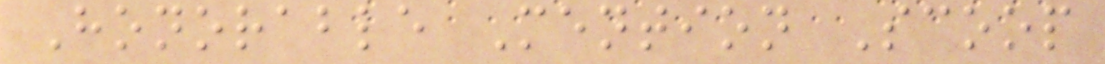Honorable Mention Scoop
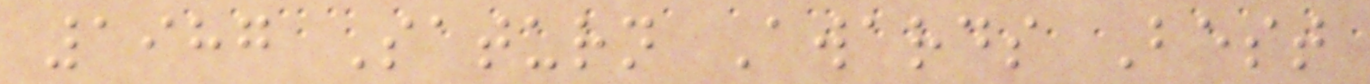1987 Saturn Awards Best
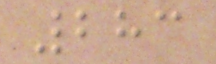283
